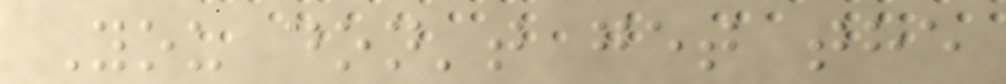You don't get the
